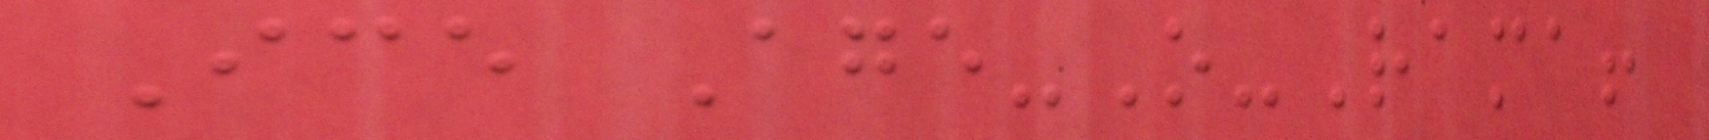Ice Age-O-Rama!
